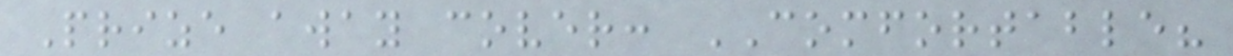Prize away cover: COMFORTABLE?
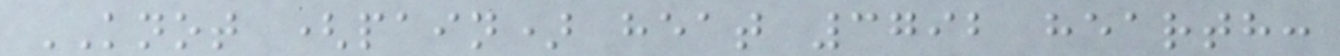KNOT (pain) heat 3792 hearth:
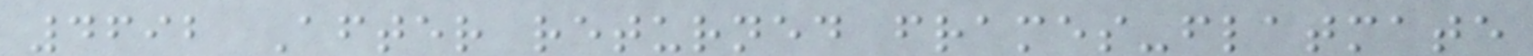4692 After returned frames-flatmate
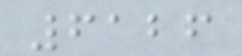6126
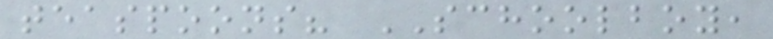teaspoons? SCHOOLBOY,
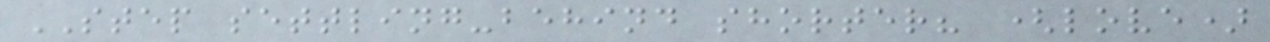STEP settling-behind shorter? (love)
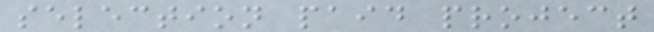selection paid project
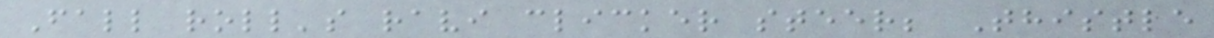Fall roll's ravi clicker steer; Thistle
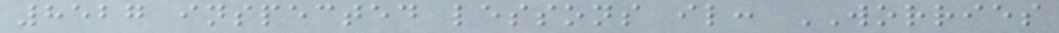8527 inspected lessons il: WORRIES
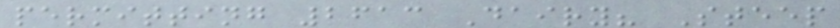permitting 2613 Dairy? Steep
